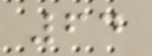64
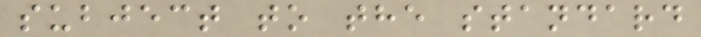subject to the standard
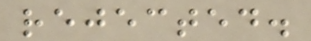rejected.
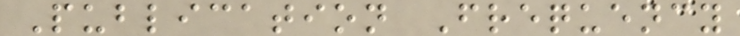Publication Frequency
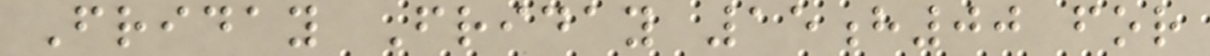Friday Friday 15h00 for
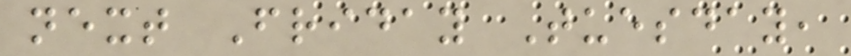next Friday Tuesday,
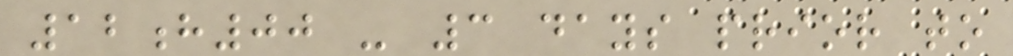12h00 - 3 days prior to
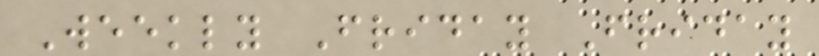Weekly Friday Friday
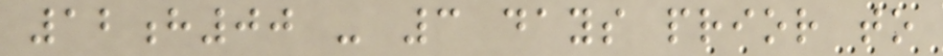12h00 - 3 days prior to
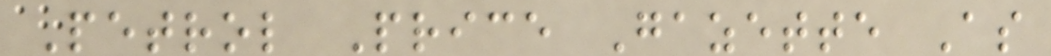Petrol Price Gazette As
